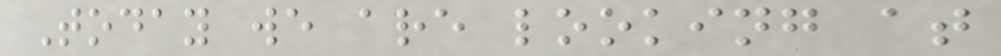Today we are looking at
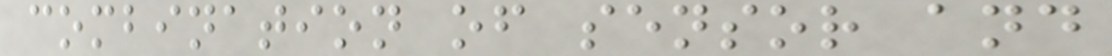combination of sensor and
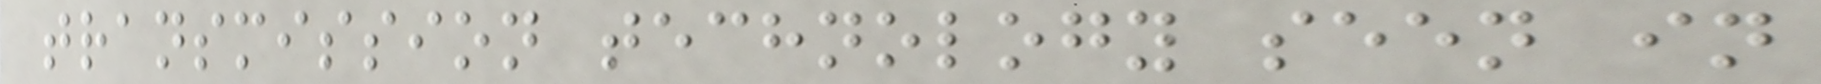transmission technology seen in
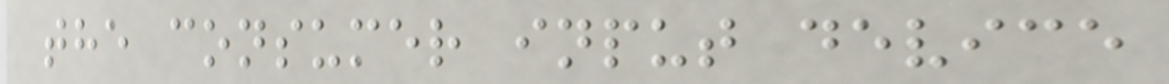the consumer input device
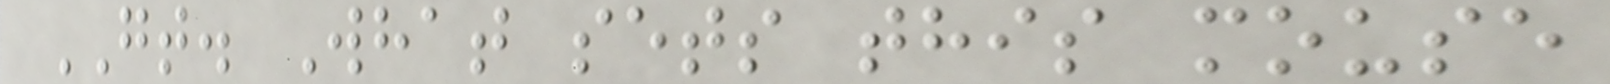GT. What sets this mouse
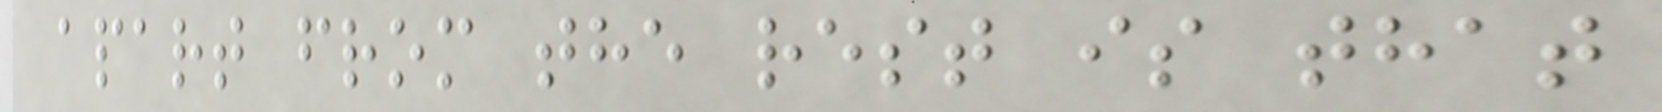apart from the rest is that
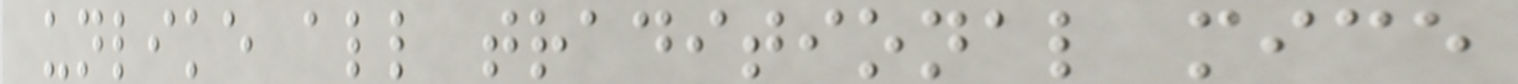unlike all traditional mice
